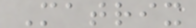Matrix
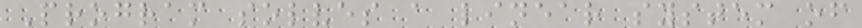Program solves a linear system of
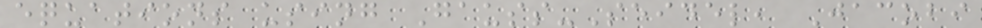equations using Gauss-Seidel, Jacobi
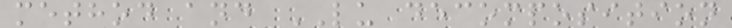method and LU decomposition
